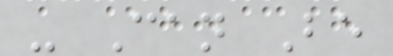- Can Be
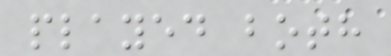played both
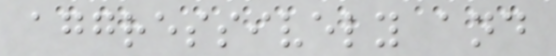aggressively and
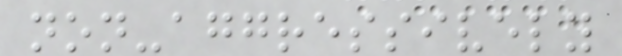non-aggressively
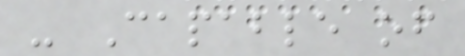- Capable of
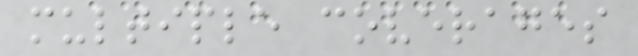multiple coverages
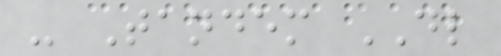- Tandem DL
